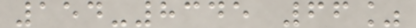154-8345 66%
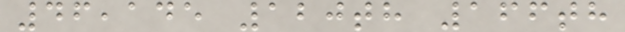46,145 120th 166th
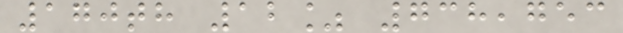170th 12% 738,753
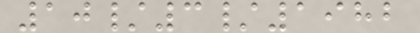10/3/1982
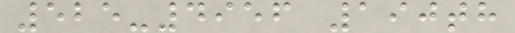525-4956 190th
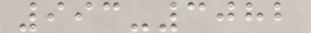993-3082
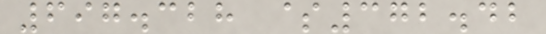697.328 $372.42
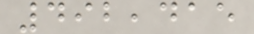492,415
